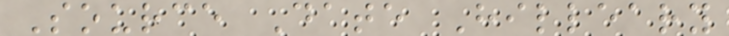Source Date Hilleary
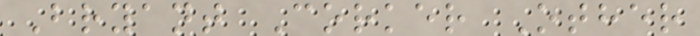Bryant Corker Other
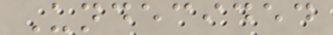Undecided
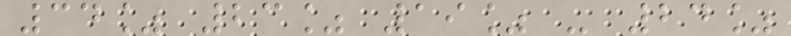34% 23% 19% - 24%
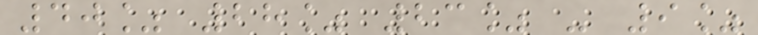40% 28% 23% - 9%
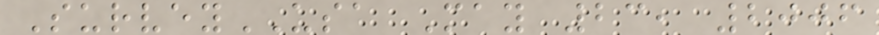SurveyUSA May 23, 2006
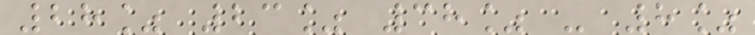28% 23% 38% - 8%
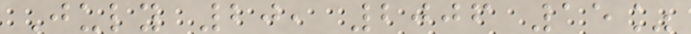July 20, 2006 15%
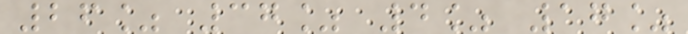26% 37% 4% 17%
